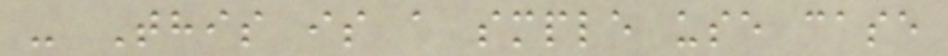- This is a smple use case
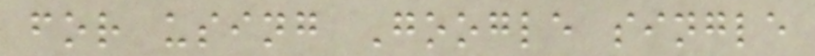for using Google single
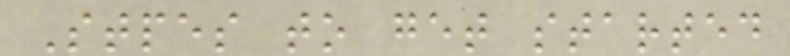Stpes to get started
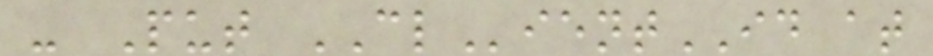- Put CLientID at
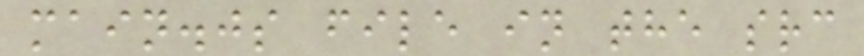main.js file in the src
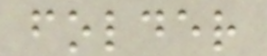folder
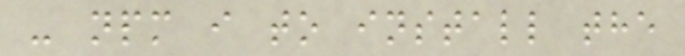- npm i to install the
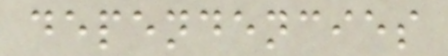dependencies
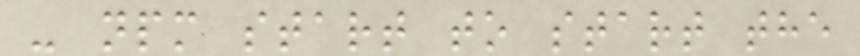- npm start to start the
